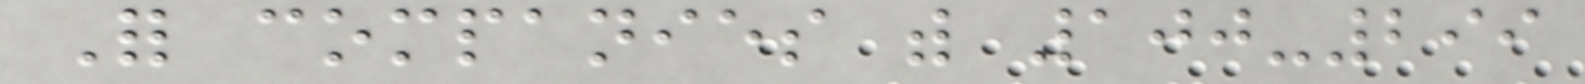For companies with 100-299
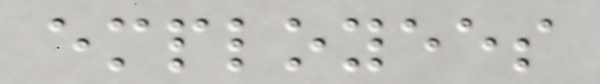employees
